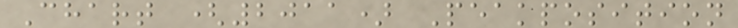Chart (2011) Peakposition
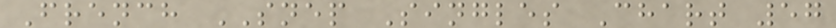French SNEP Singles Chart 57
